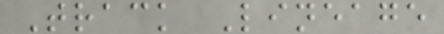Track Lineage
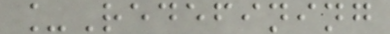_Redefining
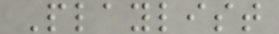Playlist
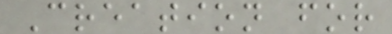Creation for
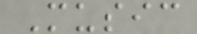Music
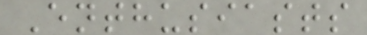Enthusiasts
